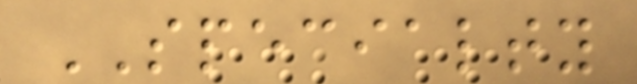SPECIALTY
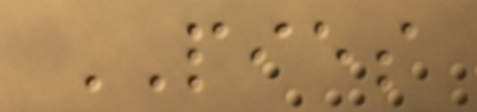PIES
